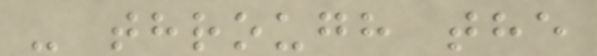- through the
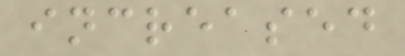increased
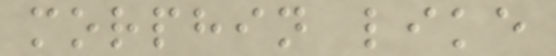morphin like
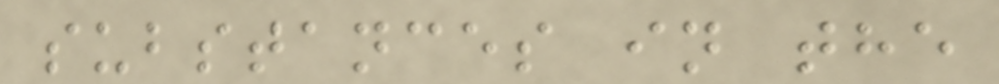substances in the
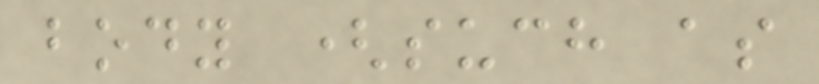body (such as
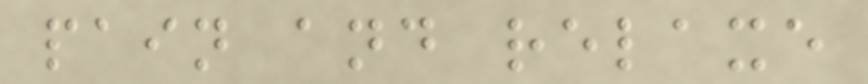pain and relaxe
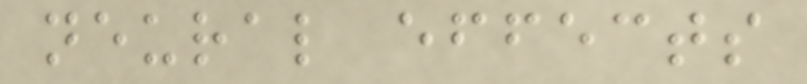neural effects
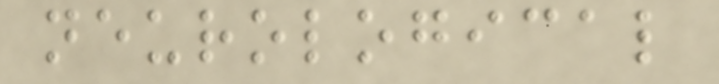neurological
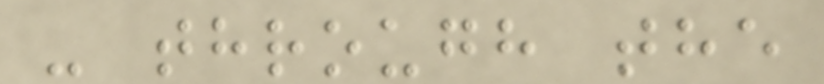- through the
